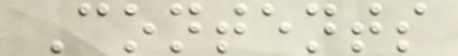Contents
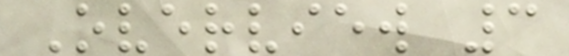Overview 3
